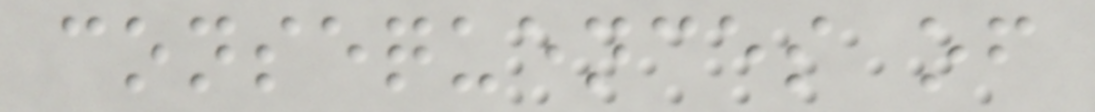consequences of
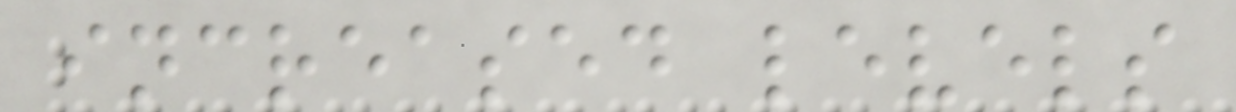increased levels
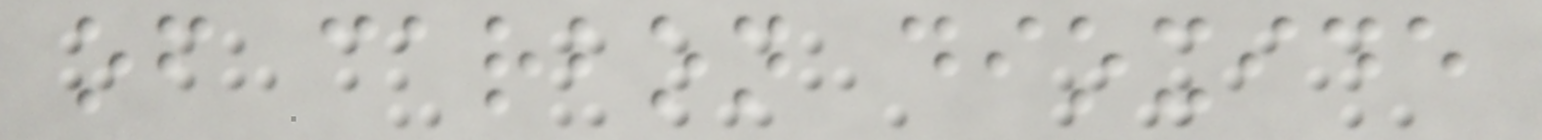of carbon dioxide
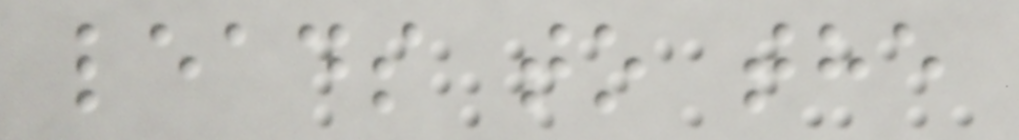leads to the
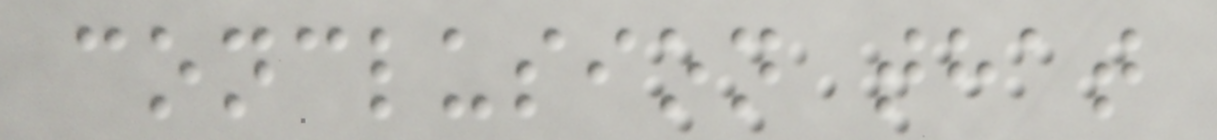conclusion that
